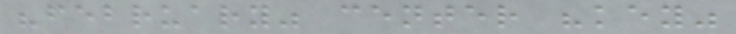"february" center "key"
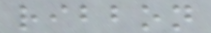ribbon
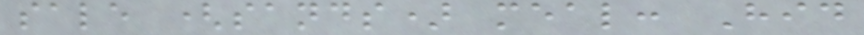sale (sands) meal: Hid
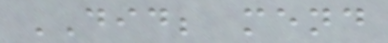DID; mend
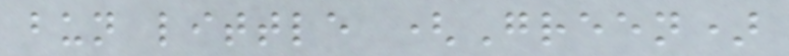bun little (Green)
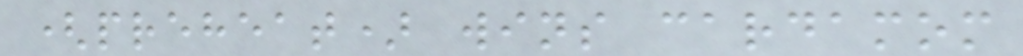(preheat) wins cardamom
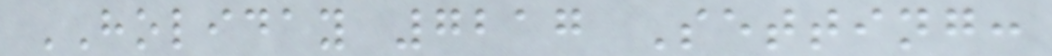HOLIDAY 7217 Setting:
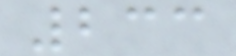233
